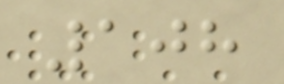108
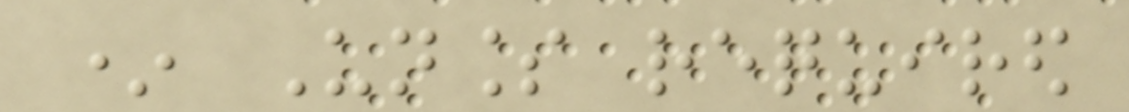* Unless required
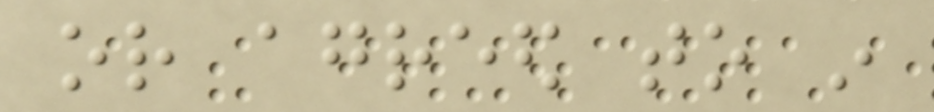or agreed to in
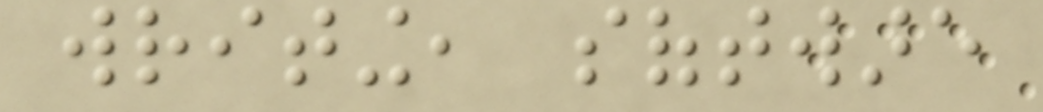writing, software
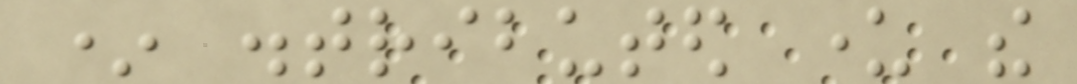* distributed under the
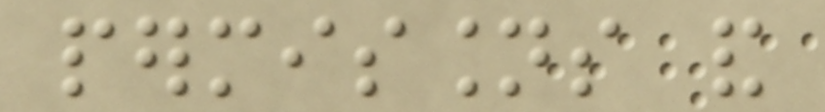permissions and
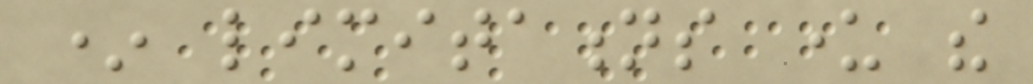* limitations under the
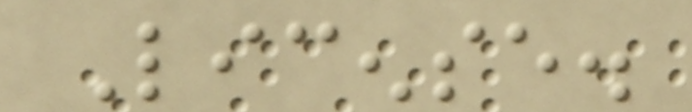License.
